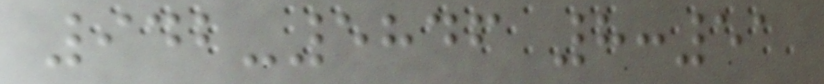942-5846 8:51
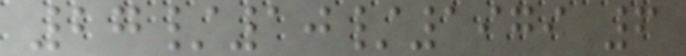27/10/1979 6
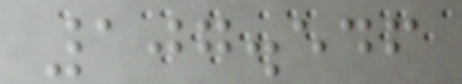107.546
